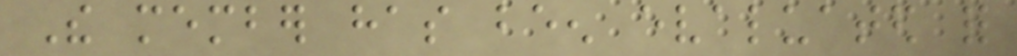The member has been evaluated for
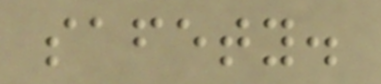safety.
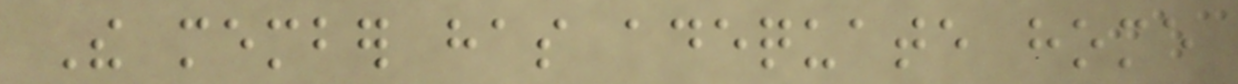The member has adequate home
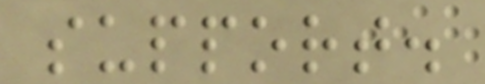support.
